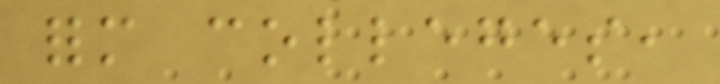form colleges,
